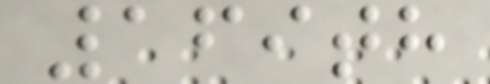169th
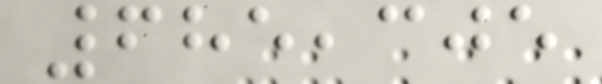685,305
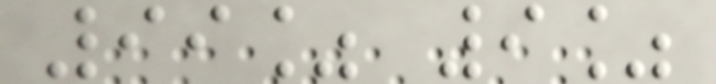99% 9%
